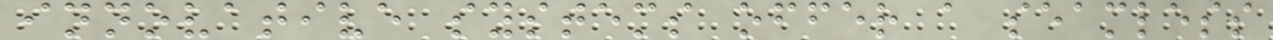innovative systems offer a seamless
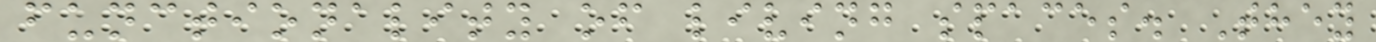functionality of living spaces. They
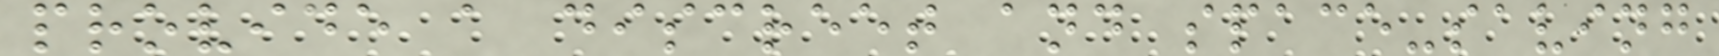provide a discreet and space-saving
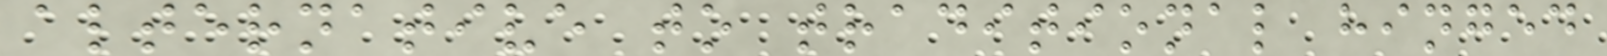alternative to traditional hinged
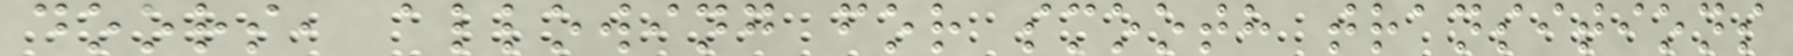doors, allowing for smooth transitions
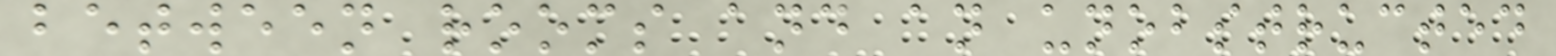between rooms and an unobstructed
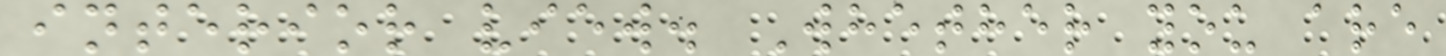interior view. Whether you are
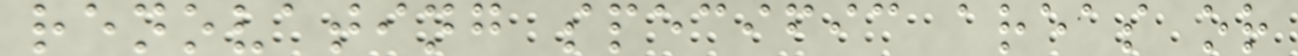renovating specific areas or
